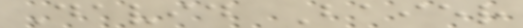David Baier
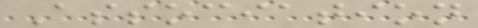Association
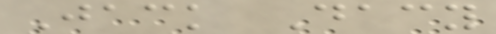Jack Dacy
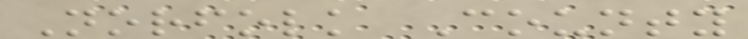Norfolk County
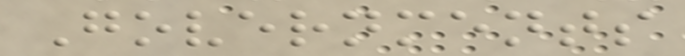Governments
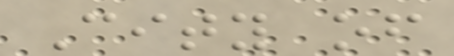City of
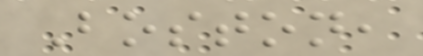Boston,
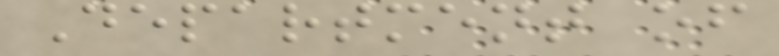Department of
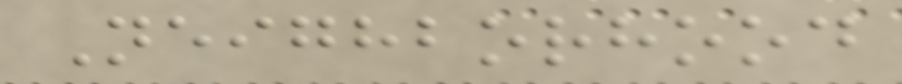Neighborhood
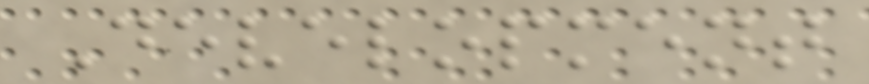Development
